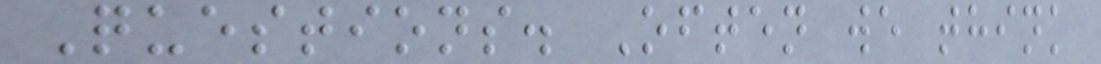Questions. Often we think
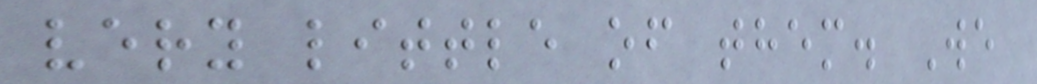very little of them. We
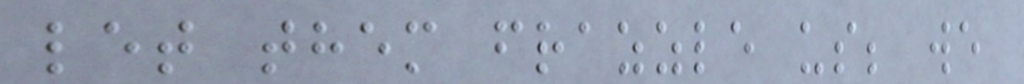let them frazzle us; we
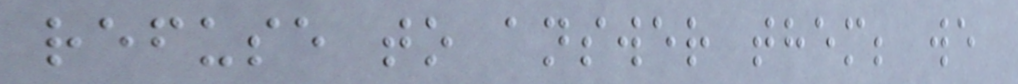refuse to answer them; we
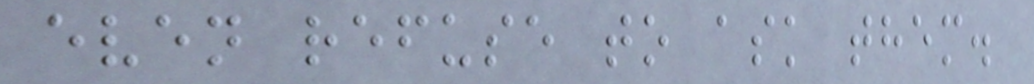even refuse to ask them.
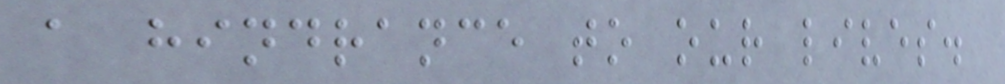a hindrance to our lives.
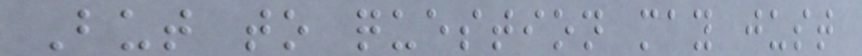But to question may just
